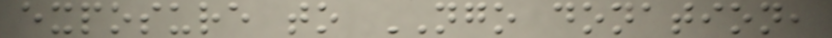exposure to NGO donation,
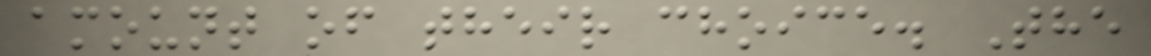amount of their choice. The
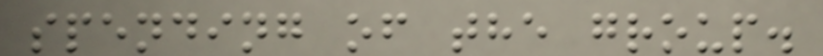spending of the group.
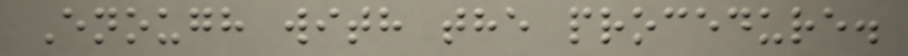Enough with the procedure.
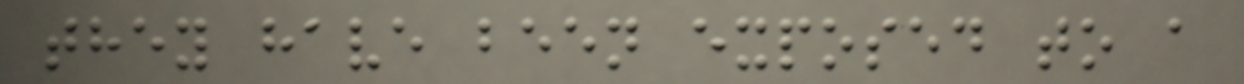they have been exposed to a
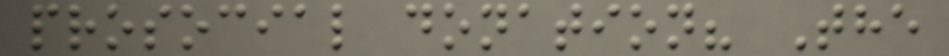prosocial donation? The
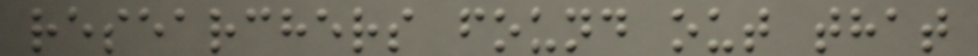researchers found out that
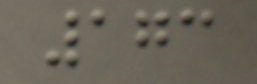173
